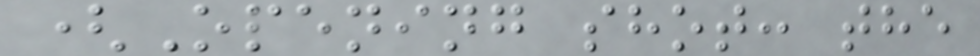(Opening shot: the
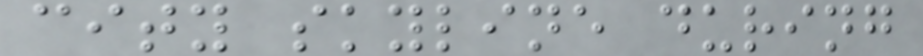city skyline during
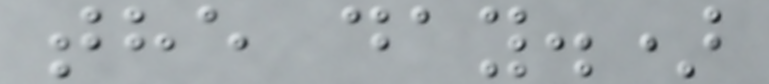the day.)
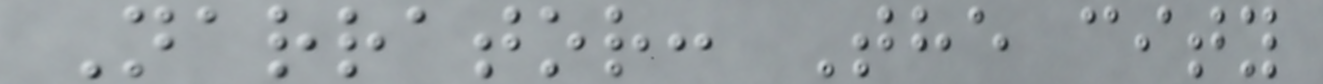Narrator: The city
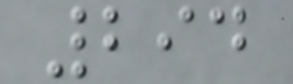294
